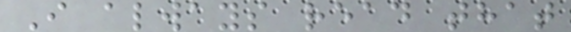I always read that
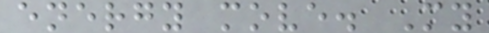energy move. My
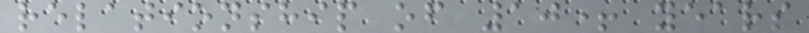relationship of 10+ years
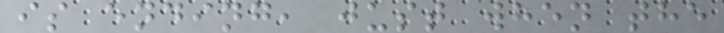is ending, just when the
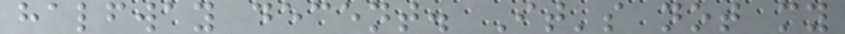halfway decent. It's not my
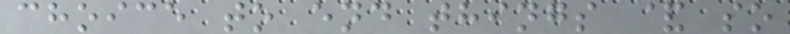choice to end things & so
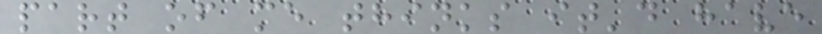part of me thinks it'd have
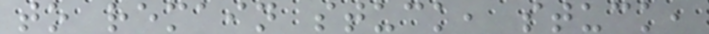to remain stuck, stuck,
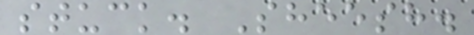stuck. Sheesh.
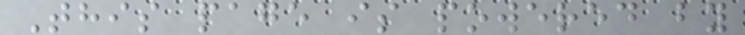This page is powered by
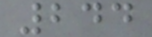244
